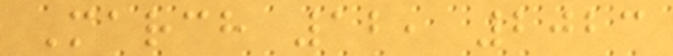March 12, 2023
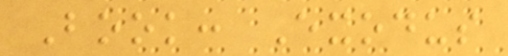Book: Exodus
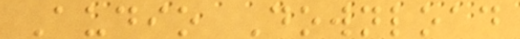Audio Download
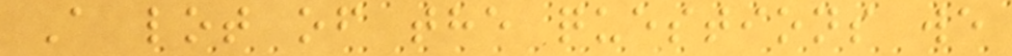A lot of the questions we
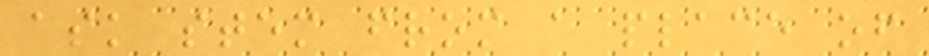ask stem from a place of
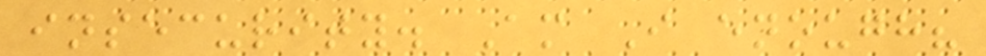insecurity. Am I enough?
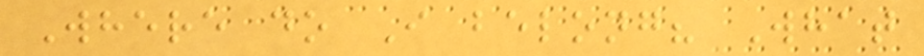Where do I belong? What
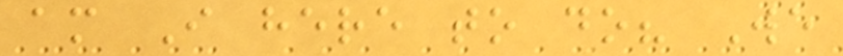am I here to do? We
